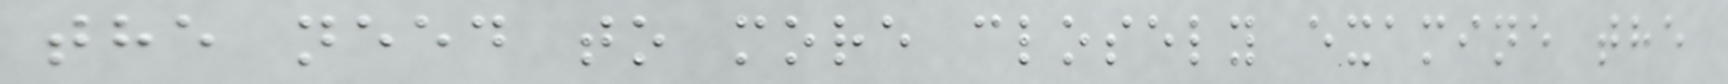the need to more closely examine the
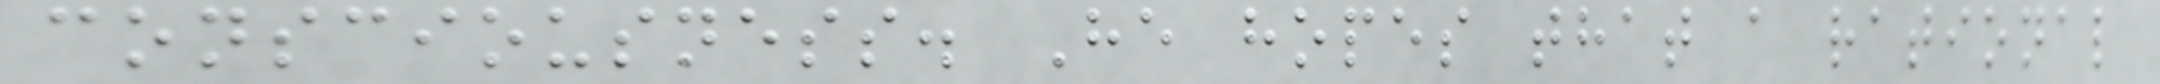consciousness. He hopes that a rational
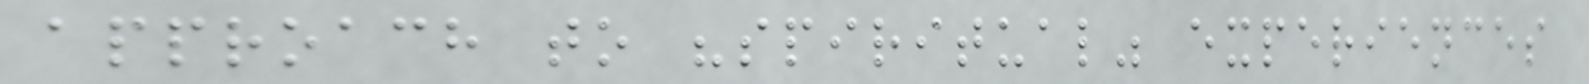approach to "spiritual" experiences
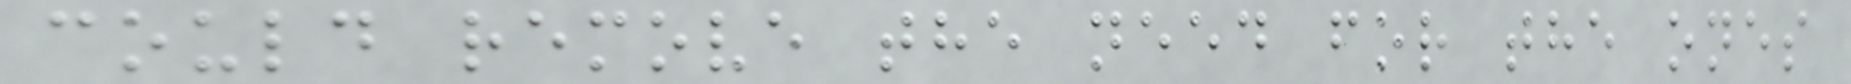could remove the need for the ones
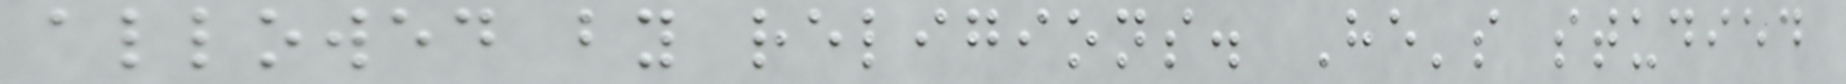allowed by religions. He's studied
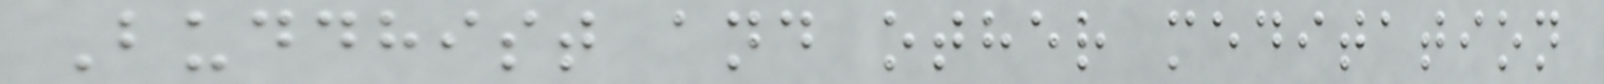Buddhist and other meditation
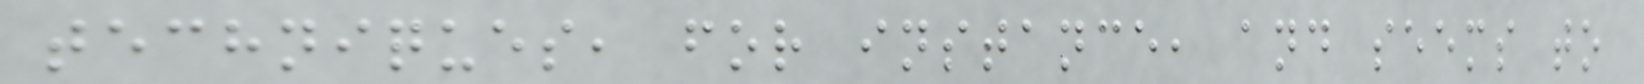techniques, for instance, and seems to
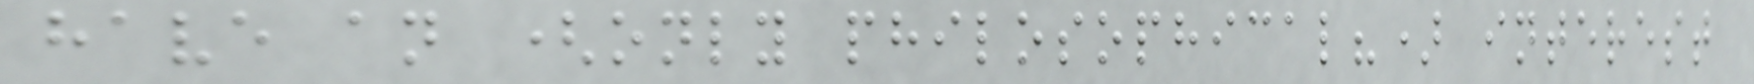have an (only philosophical?) interest
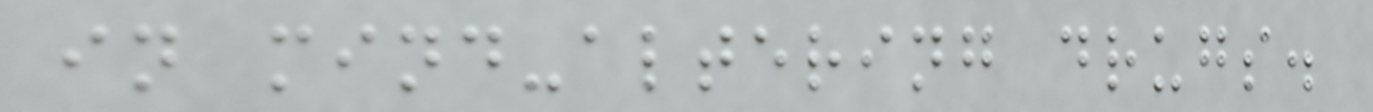in mind-altering drugs.
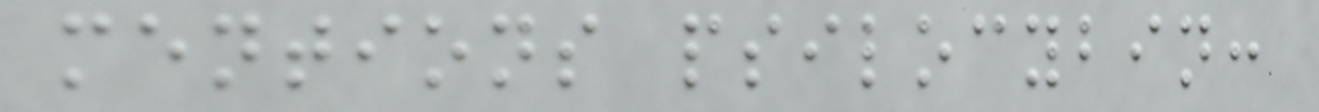mentions psilocybin:
